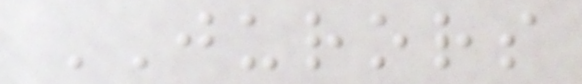JURORS
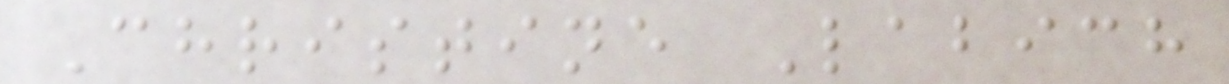Christine Labich
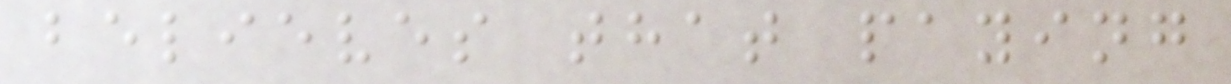believes that paying
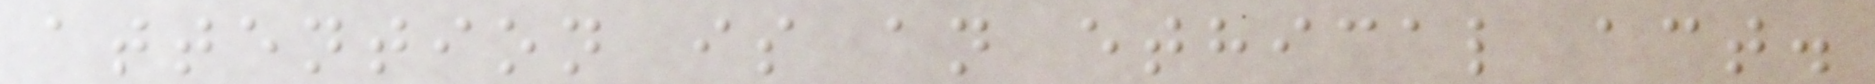attention is an ethical act.
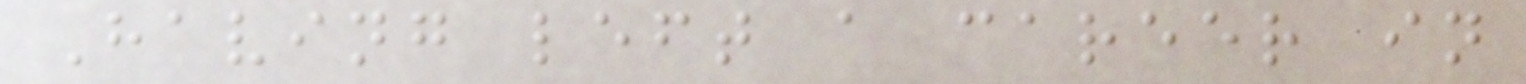Having left a career in
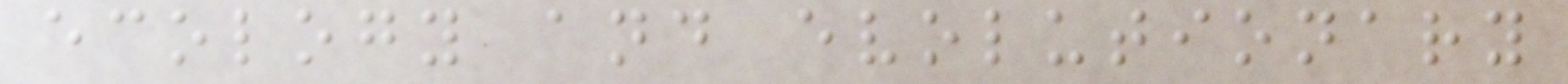ecology and evolutionary
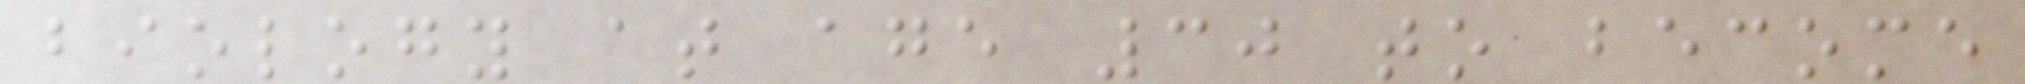biology at age 30 to become
